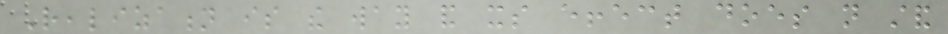Realization is the way and its effect does not stand
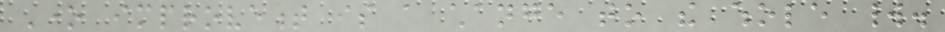One improvement is a change to the whole world.
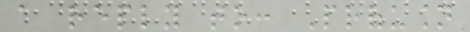a reply to: Profusion
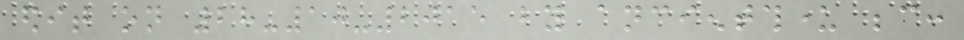edit on 28-10-2015 by ancientthunder because:
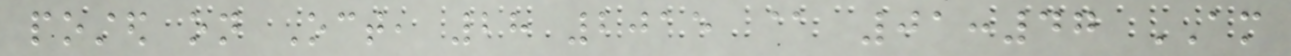posted on Oct, 28 2015 @ 01:47 AM
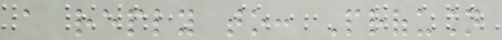a reply to: Profusion
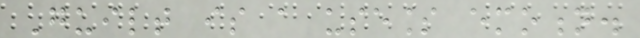Guilt is a useless emotion.
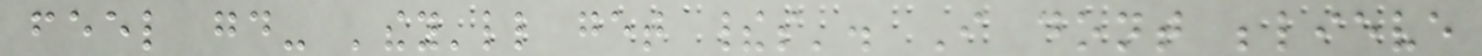feel good- 'they'll get theirs'. I dont believe
